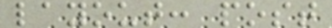layout: post
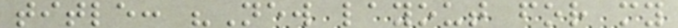title: "New layout for my
